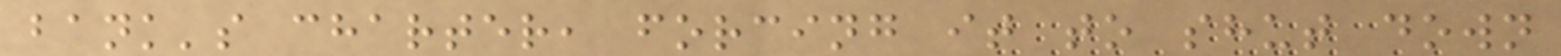bank's charter, forcing it to shut down
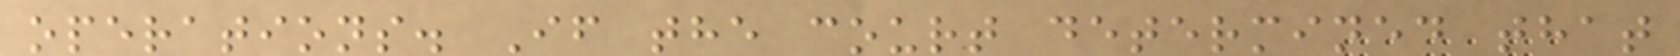operations. If the court determined that
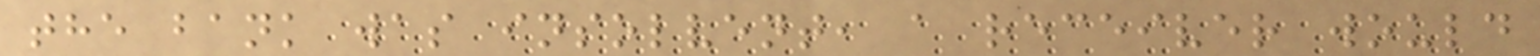the bank was insolvent, a receiver would
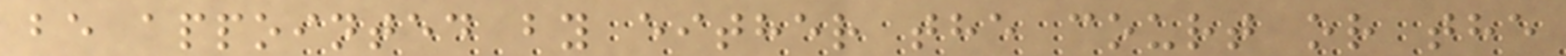be appointed by either the court or the
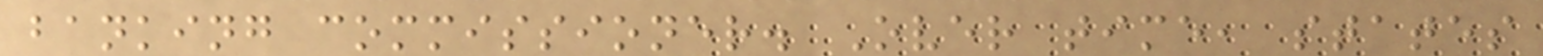banking commissioner. Over time, states
